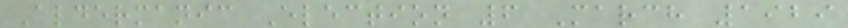Aldermanic Election 6 March 1929
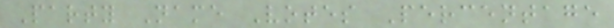Party Name Votes Percentage
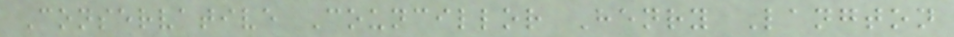Conservative Councillor Henry Langton
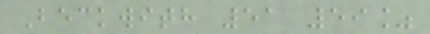Beckwith 51 59%
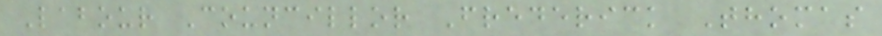Labour Councillor Frederick Thomas
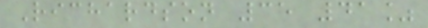Richardson 35 41%
